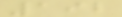192
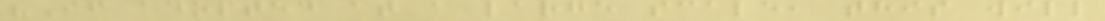"If adopted at a large scale, this will
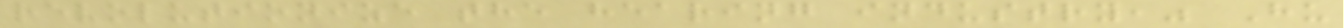revolutionize the hearing industry," Hu
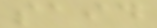said
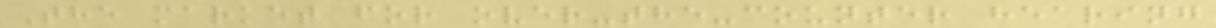The market for over-the-counter hearing
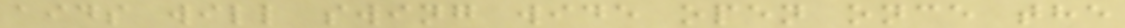aids will swing wide open once the
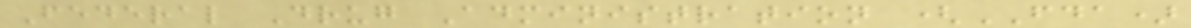Federal Drug Administration (FDA)
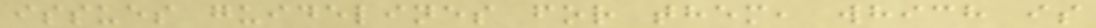issues guidelines for them, which is
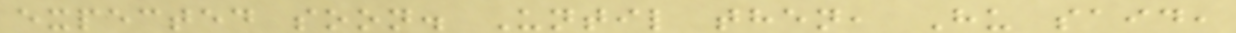expected soon. Until then, Hu said,
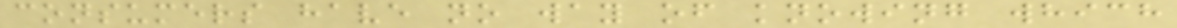consumers have no way of knowing which
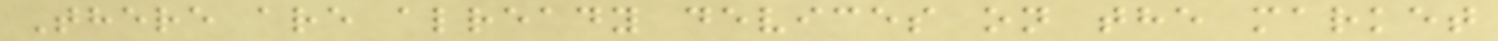There are already devices on the market
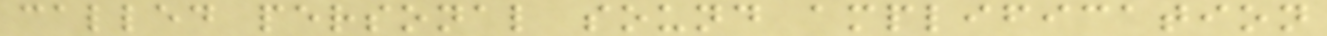called personal sound amplification
